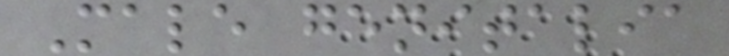Male genitalia
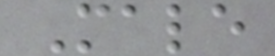Male
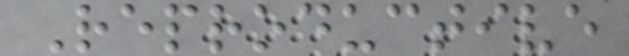Reproductive
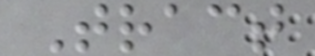Tract
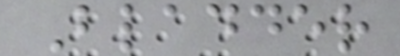Bladder
